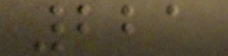221
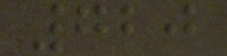720
